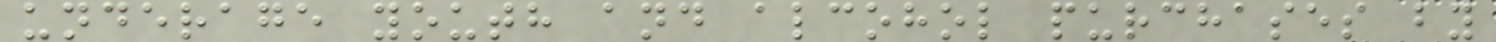underage youth and alcohol purchases by
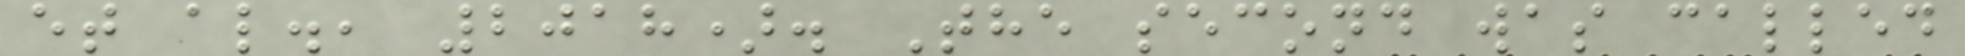et al., 2018). The second was called
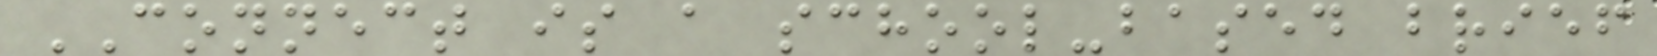CONNECT is a school-based brief
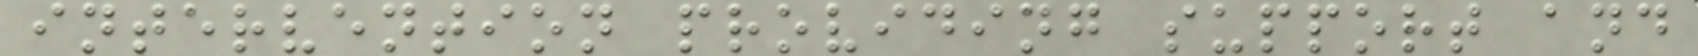intervention providing support and
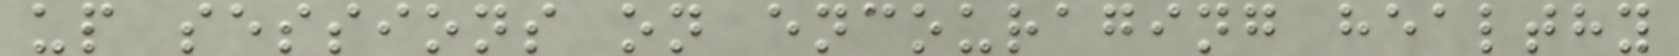up sessions on encouraging healthy
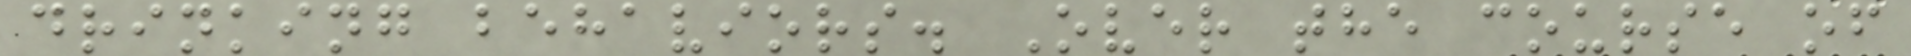drinking behaviors. Over the course of
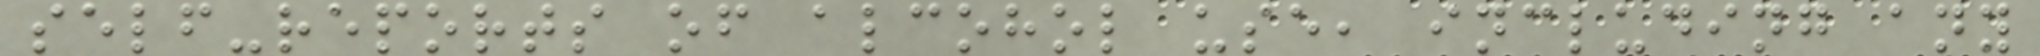self-reports of alcohol use, including any
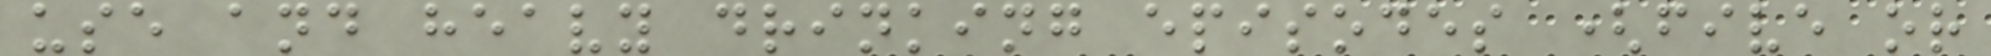use and heavy drinking episodes (five or
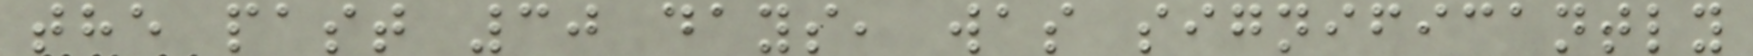the past 30 days, was significantly
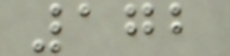172
